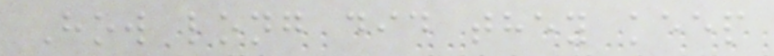How long did they keep
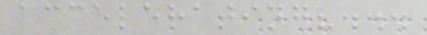accelerating?...
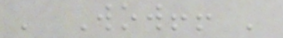' Wow!! '
